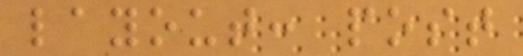layout: post
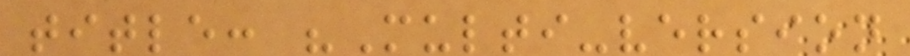title: "Multi-version
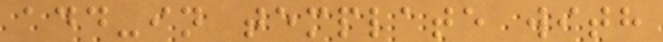add-in template with
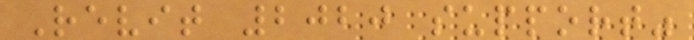Revit 2020 support"
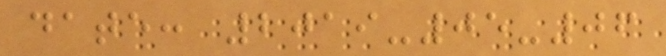date: 2019-05-06
